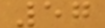57
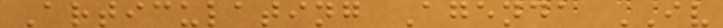Articulating Agenda IV
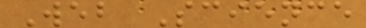Web Science
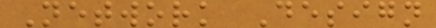Network Design
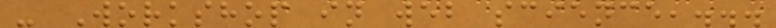- Workshop in web science,...
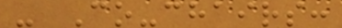- Co-chairs:
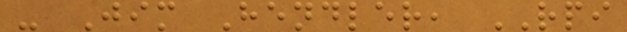- Jim Hendler, RPI
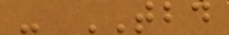- TBD
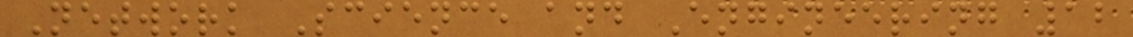Network Science and Engineering 12
